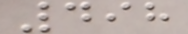498
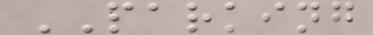PARKING
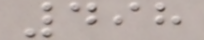498
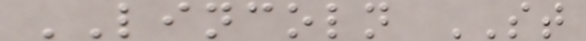LINCOLN ST
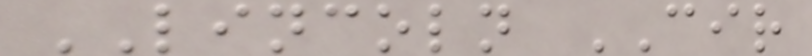LINCOLN CIR
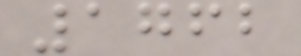1762
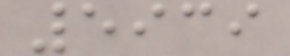5939
